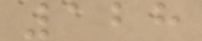128
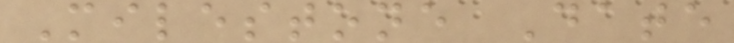Milestone Date
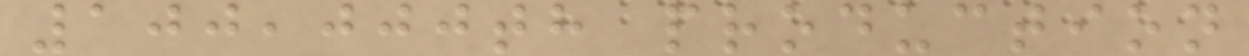100,000th production
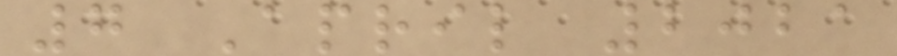7 April 2021
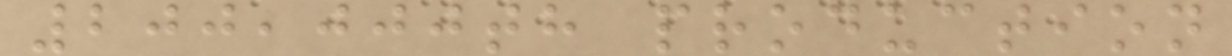200,000th production
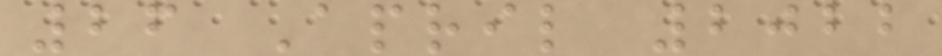26 April 2022
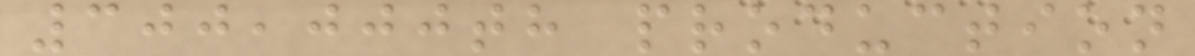300,000th production
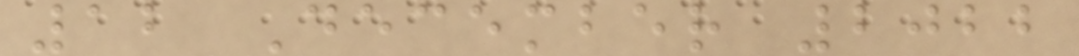12 December 2022
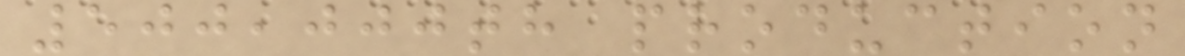500,000th production
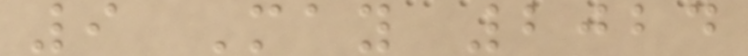9 May 2024
